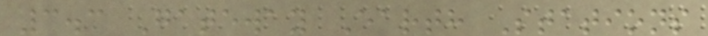3.3 Gateway Earth Stations
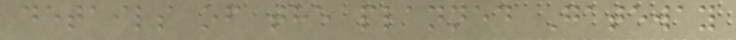details of the planned Gateway
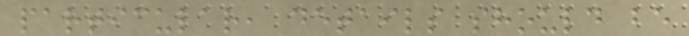particular, details should be
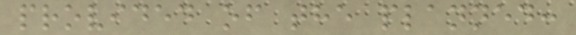provided of the planned:
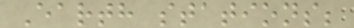Earth stations;
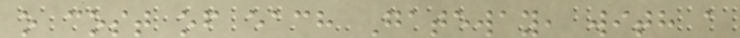o cost of each Gateway, with a
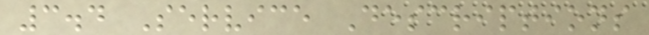3.4 Service Descriptions
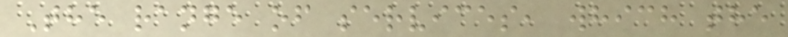The range of services, which the
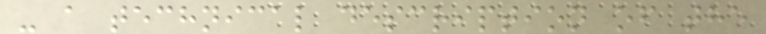- a technical description of the
